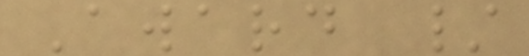Award /
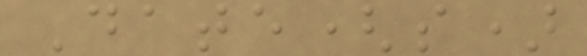Date(s)
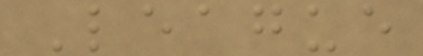League
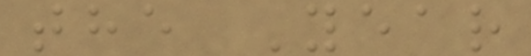the Year
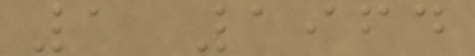1 1964
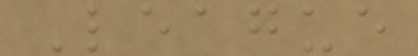League
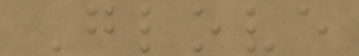Glove
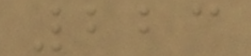223
